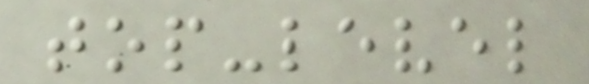top-level
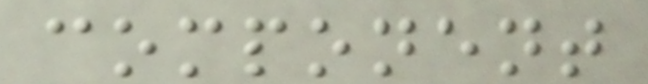component
